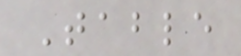Table
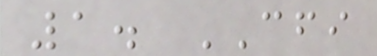1. CFI
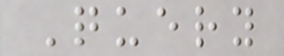Query
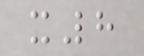x8
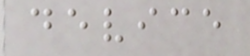device
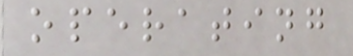operating
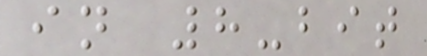in 8-bit
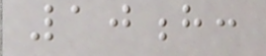10h:
